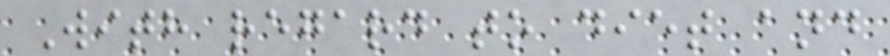With regard to diet and
